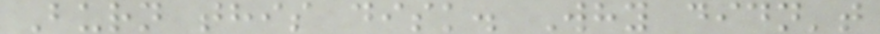Burn this disk. Why didn't
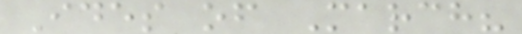Ides of March?
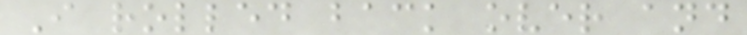I rolled back over and
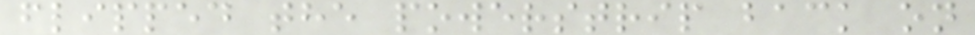flipped the powerstrip back on
